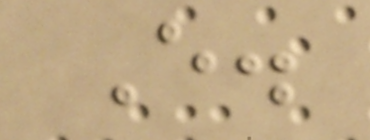E.
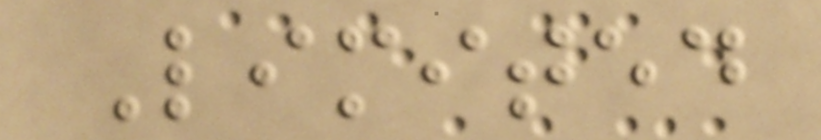Limited
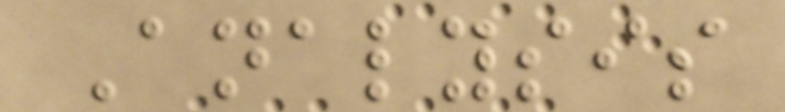Analysis
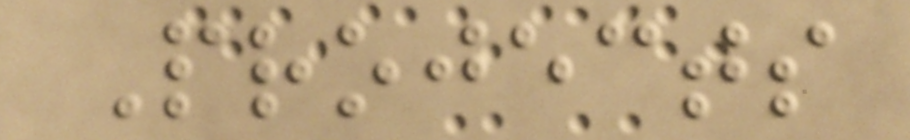Projects
